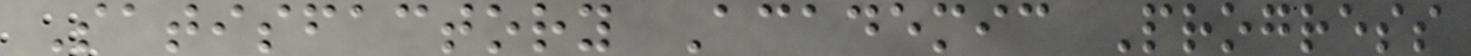Satisfactory Academic Progress
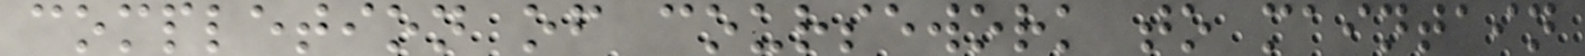completion of coursework to maintain
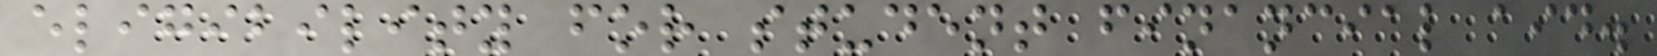eligibility for student financial aid.
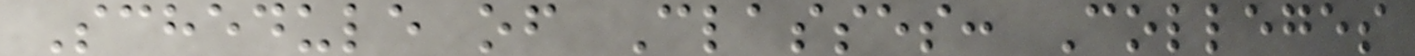Schedule of Classes: Colleges
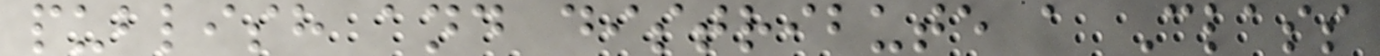publish and distribute a Class
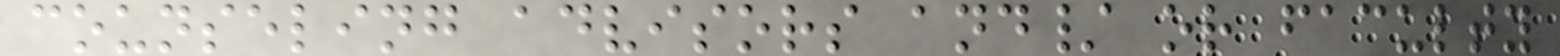counseling advisors and/ or faculty
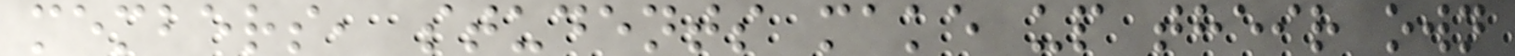members, students make up their own
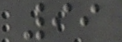99
